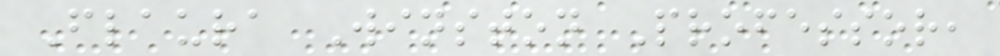Flaura Winston Professor,
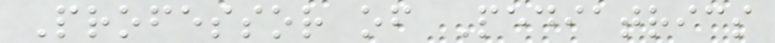Professor of Pediatrics
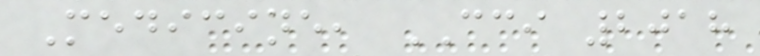Medicine, CCI 2018
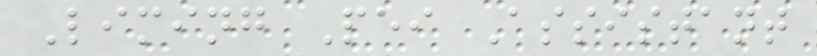Liming Pei Assistant
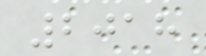2018
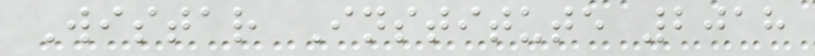Wistar Institute 2018
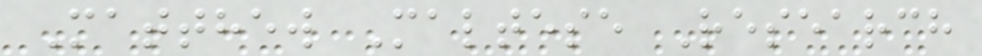Matthew Maltese Research
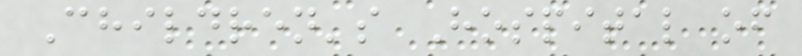Children's Hospital of
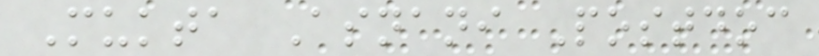Mukta Asnani Postdoc
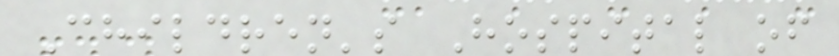Children's Hospital of
